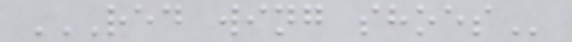RED WING SHOES
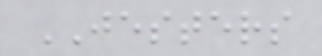JESTERS
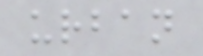urban
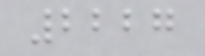2227
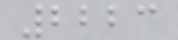2223
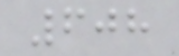608
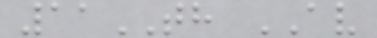11TH AV
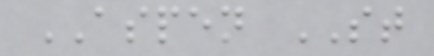ASPEN ST
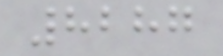8287
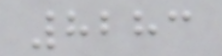8283
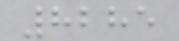8285
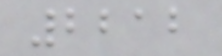2212
